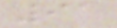91
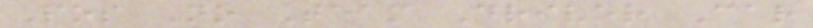Pos No Team Driver Car
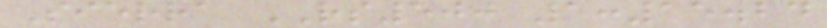Sierra RS500 1:15.24
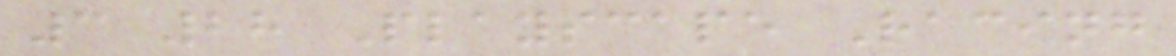3 28 Playscape Racing
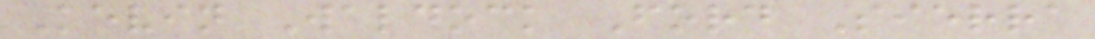Kevin Waldock Ford Sierra
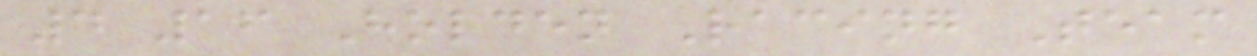4 16 Holden Racing Team
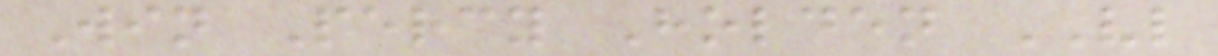Win Percy Holden VL
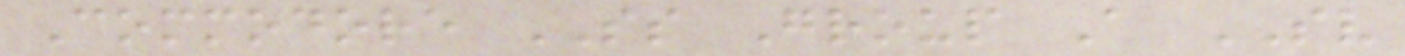Commodore SS Group A SV
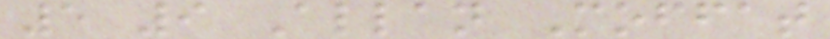5 9 Allan Moffat
